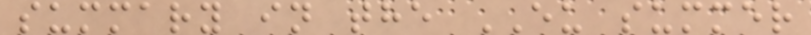summary in the EU summer
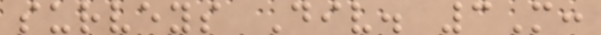surveys Div. 3M:
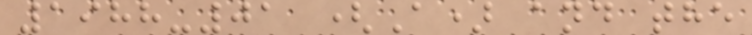1988-01 (A) and the
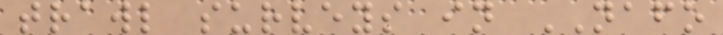trawl surveys in NAFO
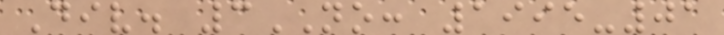Div. 3NO: 1995-01
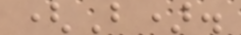(B).
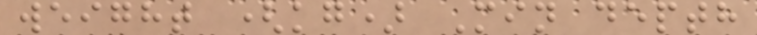weight (kg) Min depth
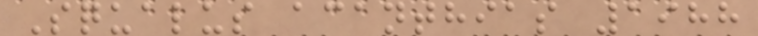Squalus acanthias 1988
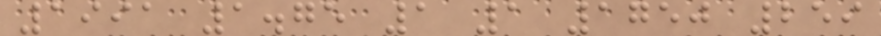1991 1.75 1 1 1750 259
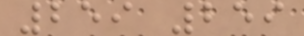259 259
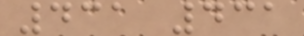431 431
